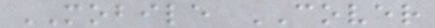MOBILE COVER
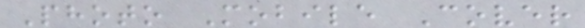Photo Mobile Cover
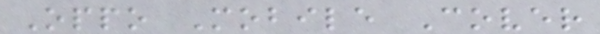Oppo Mobile Cover
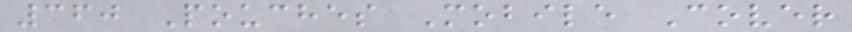360 Pouches Mobile Cover
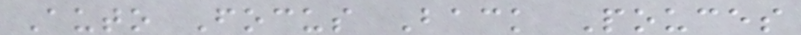Auto Focus Back Pouces
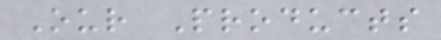Our Products
